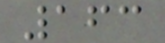163
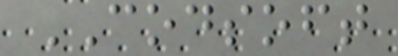CODSOFT
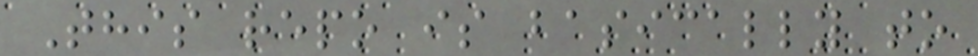This repo is basically to
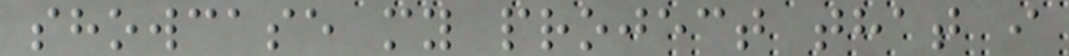showcase my project that i
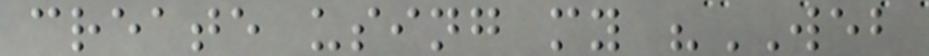create using my "WEB
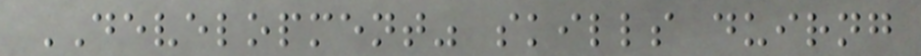DEVELOPMENT" skills duirng
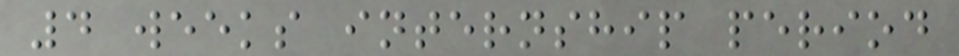4 weeks internship period
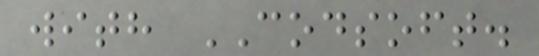with CODSOFT.
